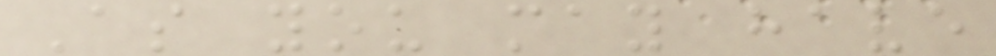As you may have
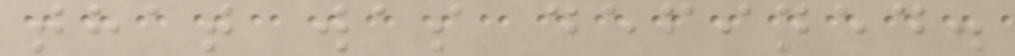that was defined.
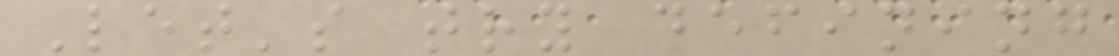Let's try defining
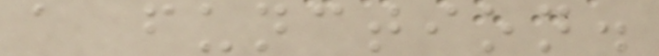a function.
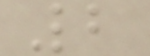2
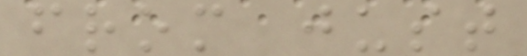from just
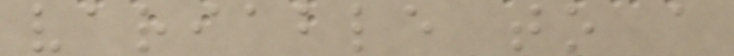variable to a
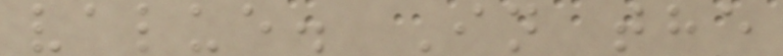value. In the
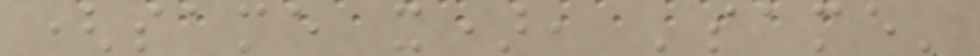(same x), 'same'
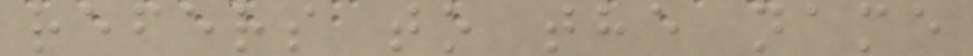refers to the name
